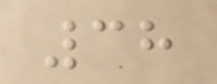38
